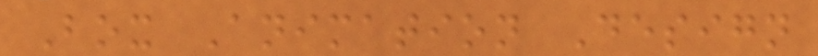Box Animation Design
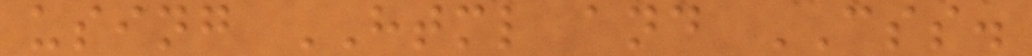using HTML and CSS.
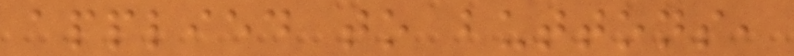applied to buttons,
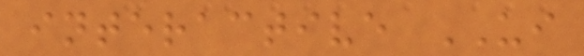interactive UI
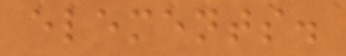elements.
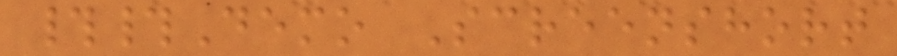##Demo Screenshort
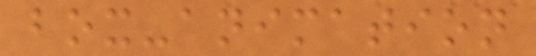box-animation
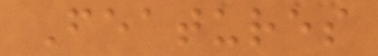Features
